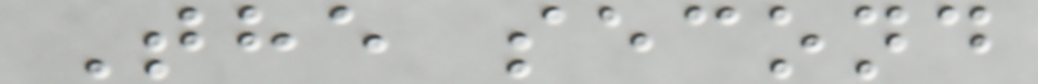The second
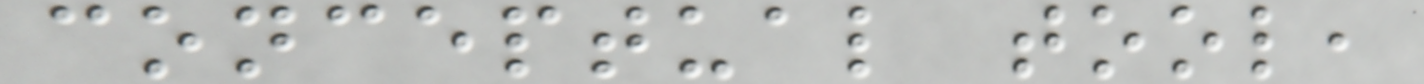conceptual tool,
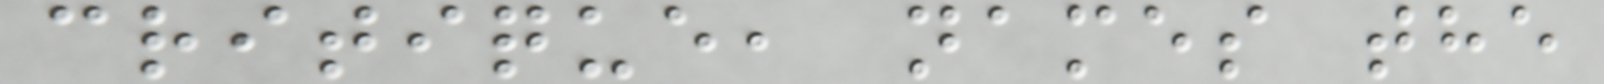critique, names the
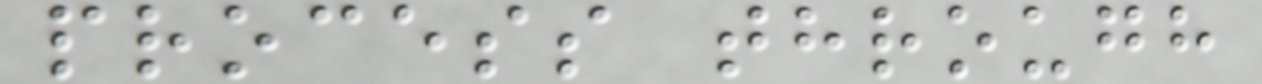process through
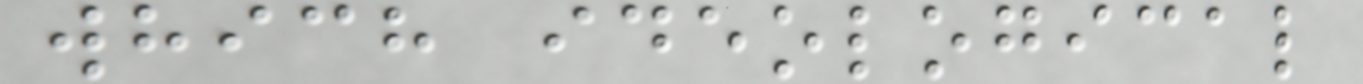which ideological
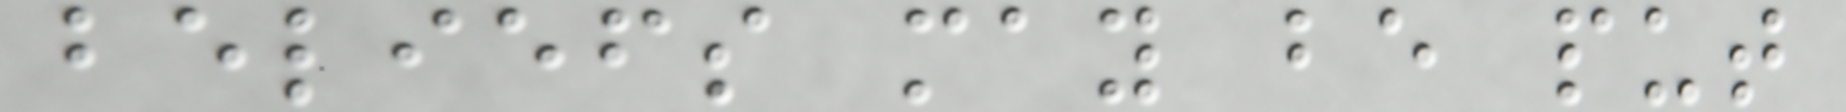beliefs may be put
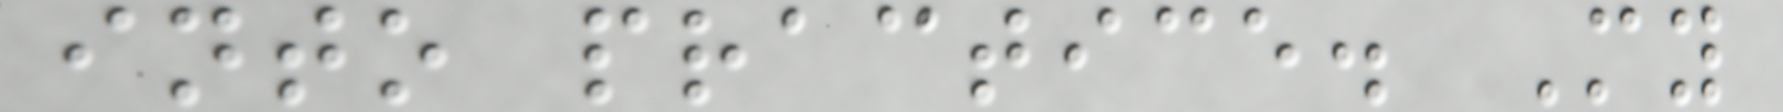into practice. My
